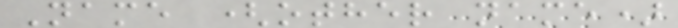Name (other name)
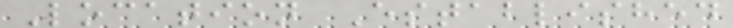Location Established
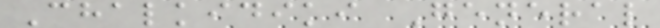Chalkidiki General
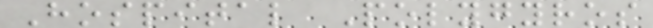Hospital Polygyros
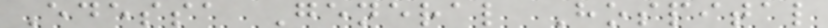Edessa General Hospital
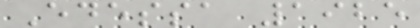Edessa 1925
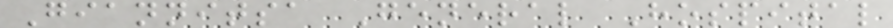Giannitsa General Hospital
